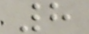8
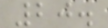20.
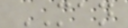MAN
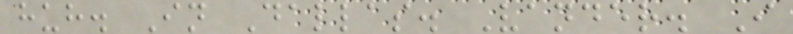huh. In Dallas. Vander. I
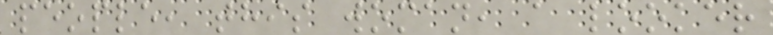people, this woman, a looker
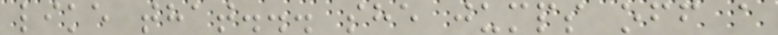like that... she jumps off a
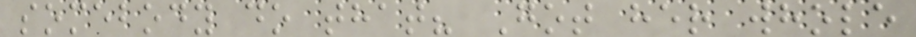somebody do that? Got her whole
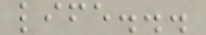life...
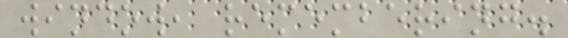window, remembering.
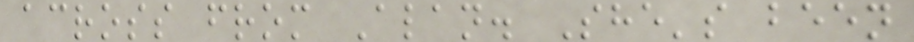across from Alan. She's been
